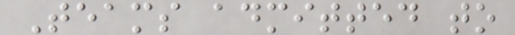Teams admitted to
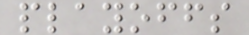playoffs
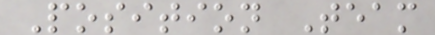Position Team
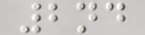2nd
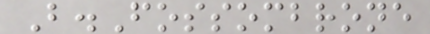B.Fossombrone
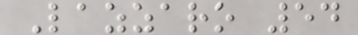Lazzaro 54
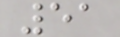51
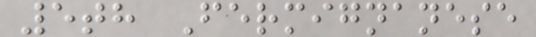5th Fermignanese
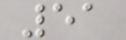51
